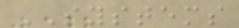SYSTEMS
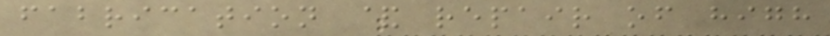fabrication & repair of high
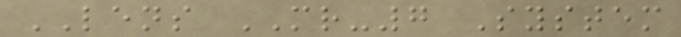LENS MR-7 System
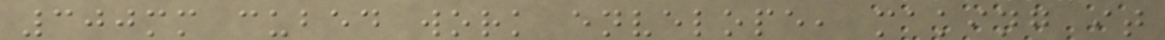300mm cubed work envelope, making it
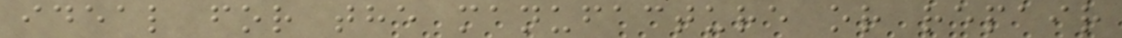ideal for the manufacture or repair
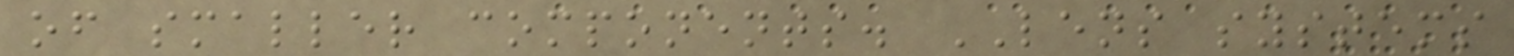of smaller components. LENS systems
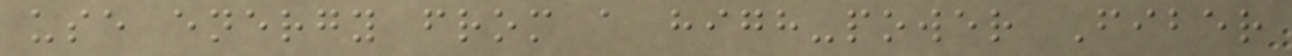use energy from a high-power Fiber
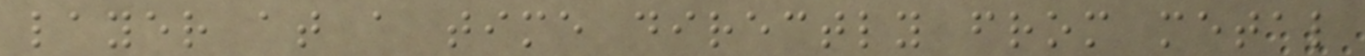layer at a time directly from metal
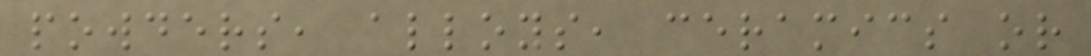powders, alloys, ceramics or
